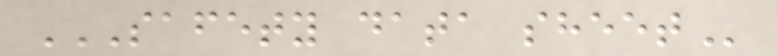SAFETY DATA SHEET
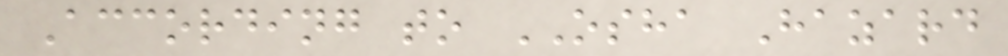According to OSHA Hazard
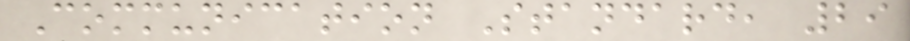Communication Standard, 29
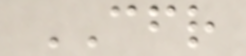CFR
